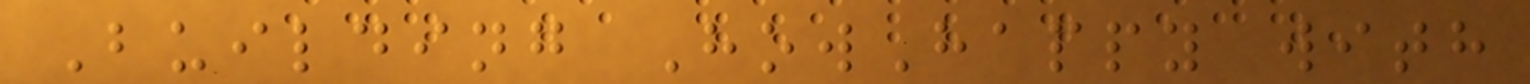Building HowHappy with
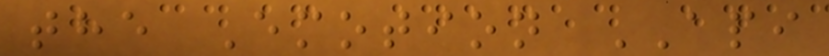the Emotion API
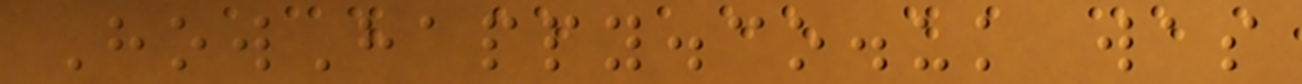HowHappy.co.uk was
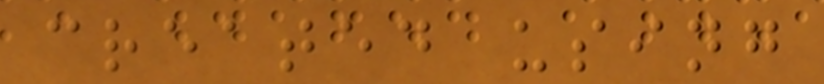created using
